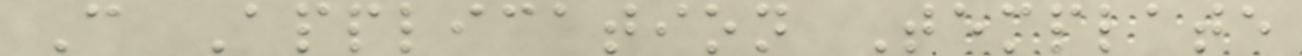C Application Template
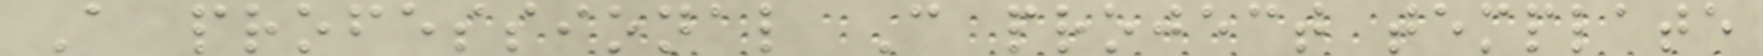A professional C project template
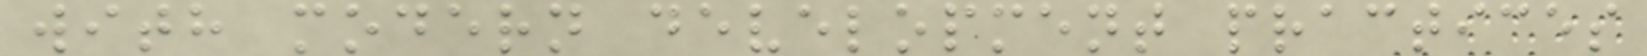with modern development practices
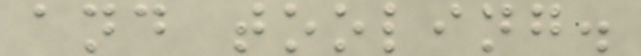and tooling.
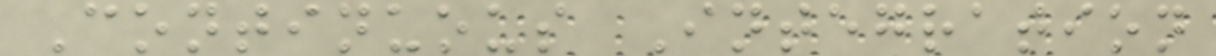Continuous Integration
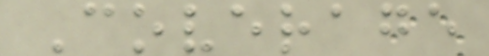Coverage
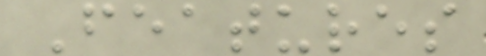Features
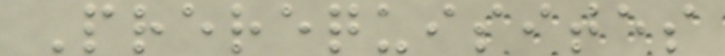Prerequisites
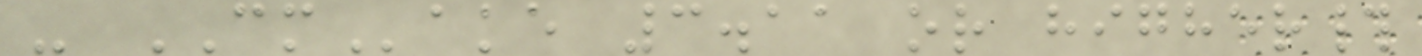- CMake 3.11 or higher#
